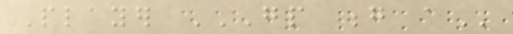Player GP G A
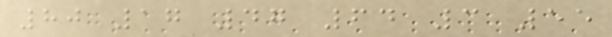80 17 47 64 3 55
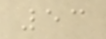53
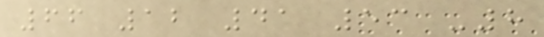66 12 41 53 -8
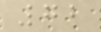72
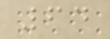64
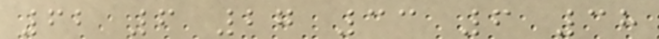62 6 27 33 6 38
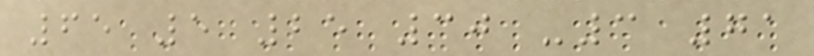65 5 25 30 -3 71
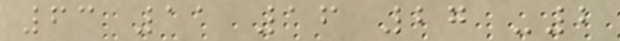63 11 16 27 -2
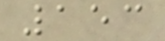153
